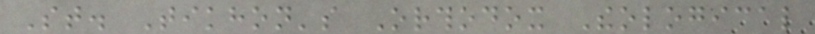St. Tikhon's Orthodox Theological
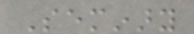Seminary
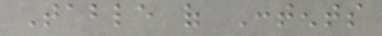Table of Contents
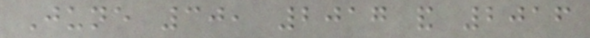June 30, 2017 and 2016
